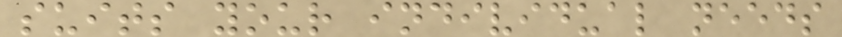suits your individual needs
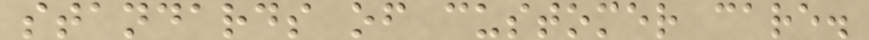standards of customer care.
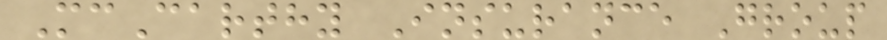McCarthy Insurance Group
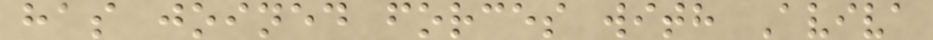has joined forces with Aviva
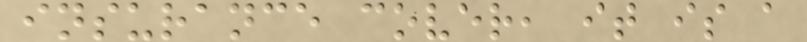insurance cover, it is a
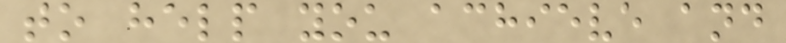to help you achieve and
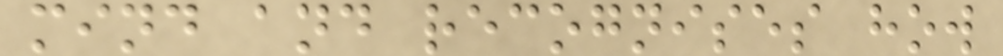mind and recognises how
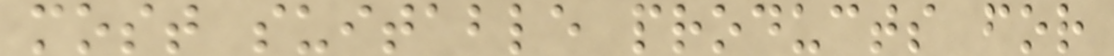most suitable products for
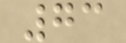73
